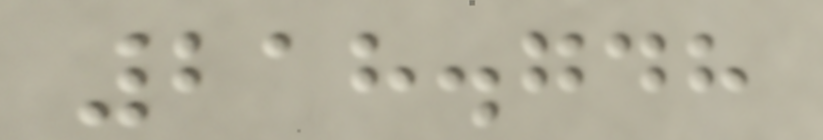218.748
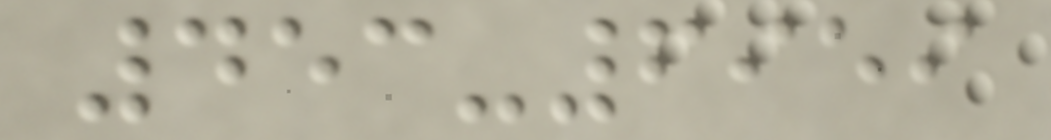453-6959
